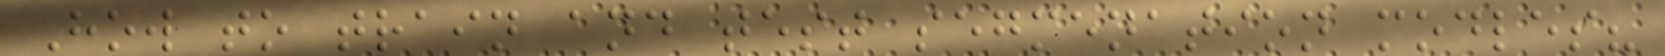How to train and test segmenation modles?
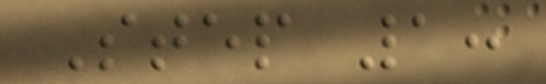Step 1:
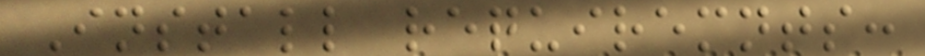Install requiremnts:
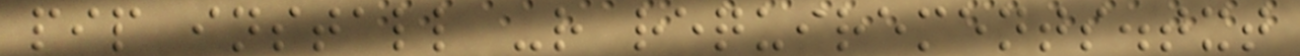pip install -r requirements.txt
